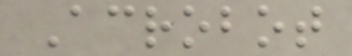Acrobot
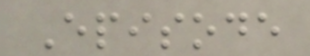Episode
